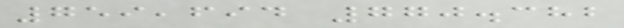759,694 770.382
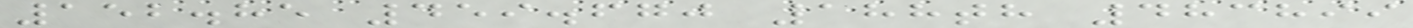152.85 459.670 188th 483899
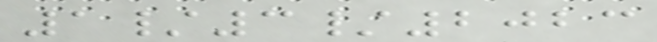1/3/2023
